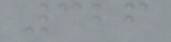326
